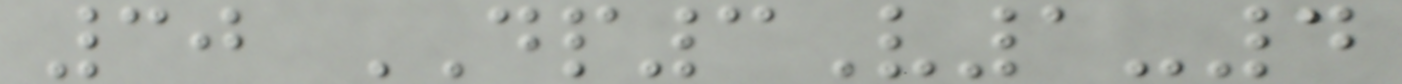30 DP3V1-4
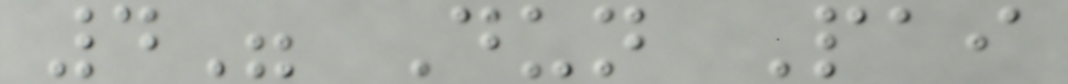4" Dun Pai
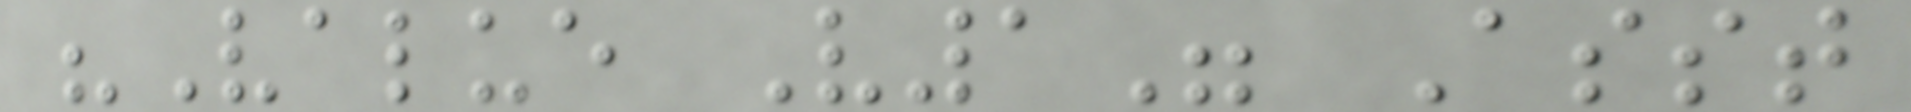"Value V1" Asst
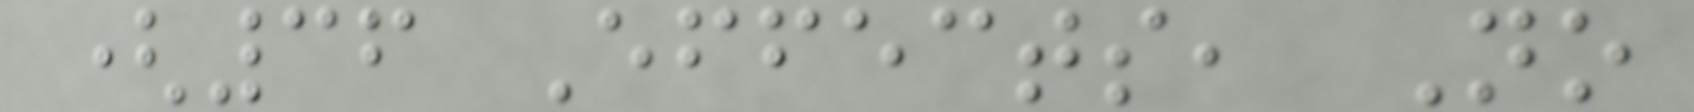(36 Effects, No
